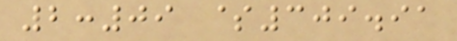2:09 $309.91
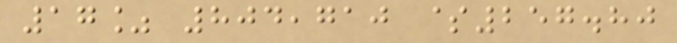17% 804,710 $257.80
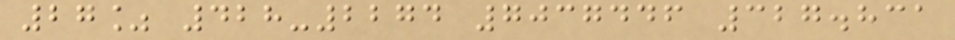27% 428-2274 7037446 327.831
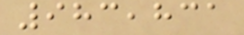983,831
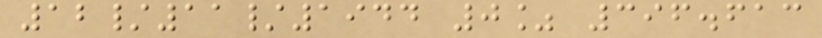12/11/1944 0% 396.613
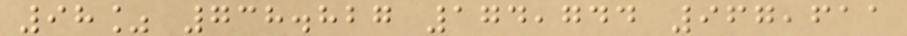98% 738.827 174,744 967,611
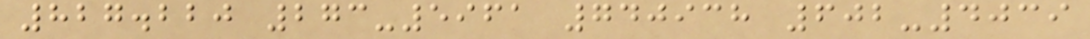827.220 273-5961 740938 602-4039
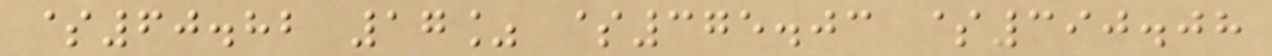$60.82 17% $375.03 $390.08
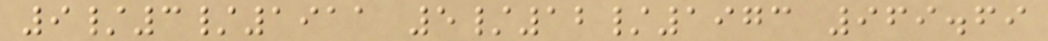9/3/1911 5/12/1973 969.69
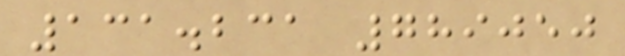131.231 789050
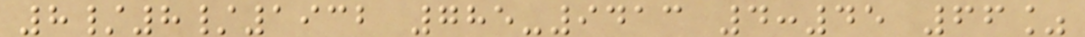8/8/1932 785-9413 4:45 66%
